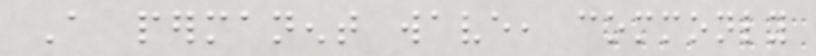A permanent wave, commonly
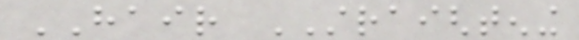HAIR STRAIGHTENING
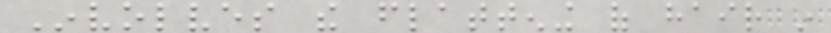Involves the flattening of hair in
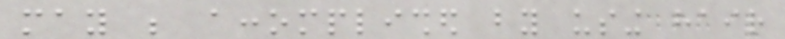may be accomplished by using hair
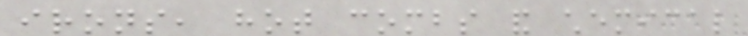irons, hot combs and chemical
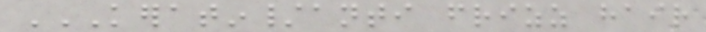KERATIN/ANTI FRIZZ HAIR
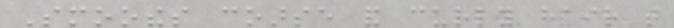Smoothes coarse and curly hair that
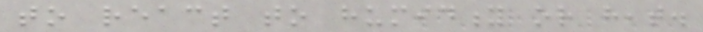to react to humidity or heat.
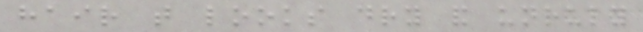hair that looks dry and unruly
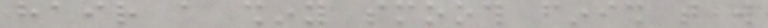hair a shiny smooth finish that will
